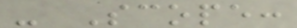- Scope:
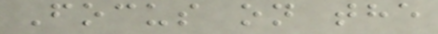Focus on the
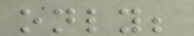only;
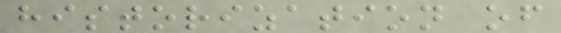historization of
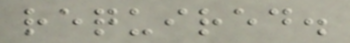required.
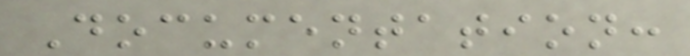Documentation:
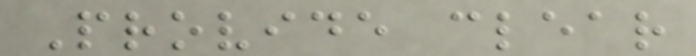Provide clear
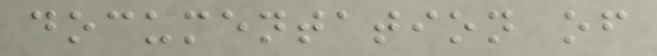documentation of
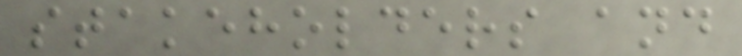stakeholders and
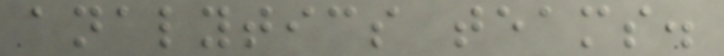analytics teams.
